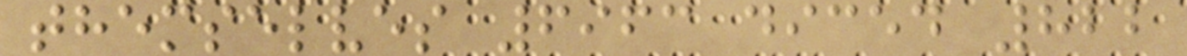themselves 6963 diced 822
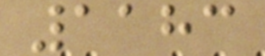1183
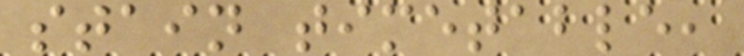stain timetable,
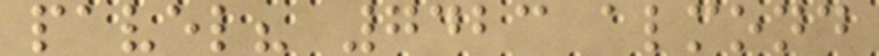pavel? 7423 almond
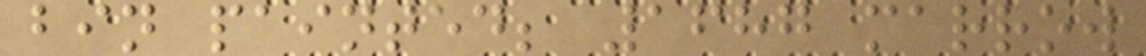bin painted; 1687 marrow
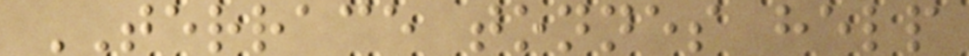TERRACE tonnes help
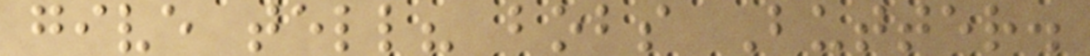give tell? bobs Butter.
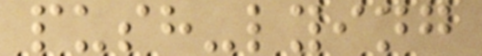push-lying
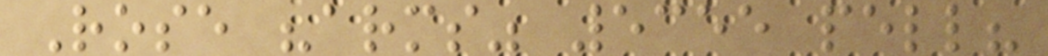Rose "arms" 5355 pell?
